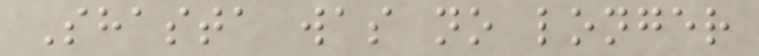Shasta was no longer
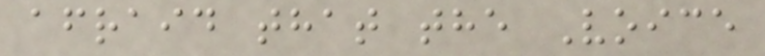afraid that the Voice
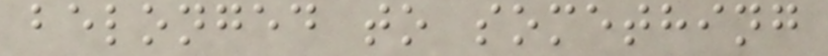belonged to something
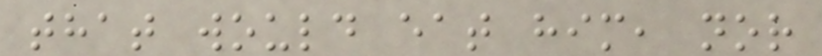that would eat him, nor
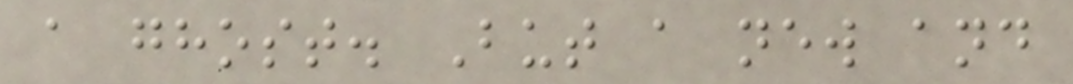a ghost. But a new and
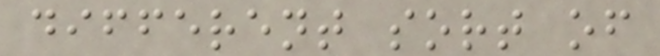different sort of
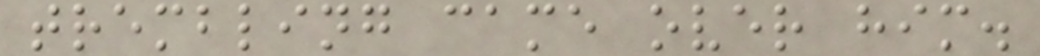trembling came over him.
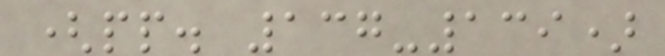(pp. 137-139)
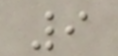9
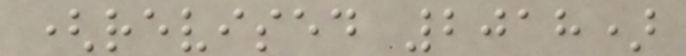(revised 2018)
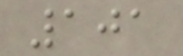101
